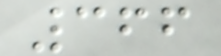366
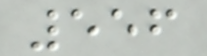556
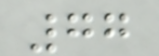77
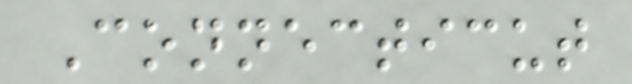Connecticut
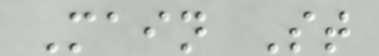Main St
